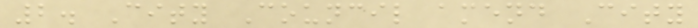2. City Council amend City
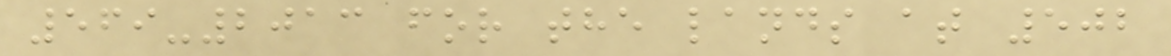569-2013 for the lands at 502
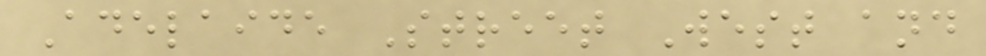Adelaide Street West and
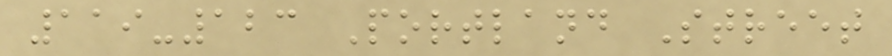119-123 Portland Street
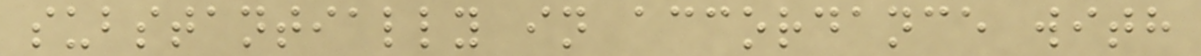substantially in accordance with
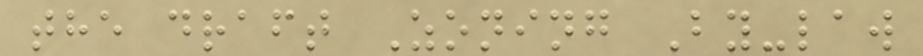the draft Zoning By-law
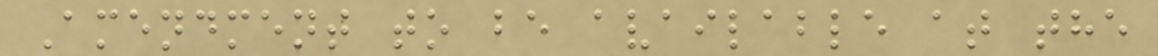Amendment to be available at the
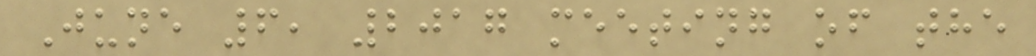June 6, 2017 meeting of the
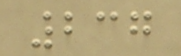237
